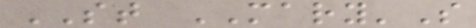ST MARY'S
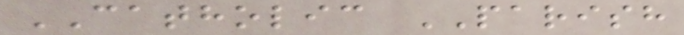CATHOLIC PARISH
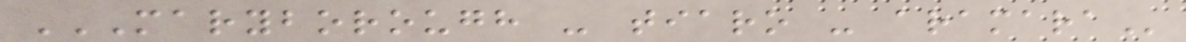MARYBOROUGH - TIARO - ARAMARA
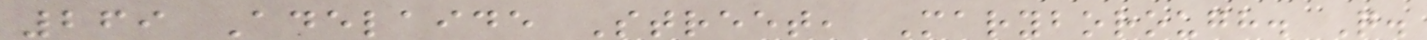269 Adelaide Street, Maryborough. Q.
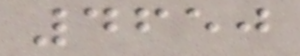4650
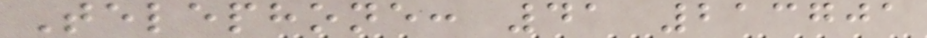Telephone: 41 213701
